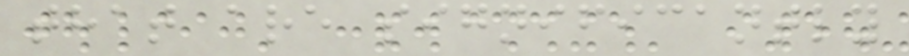that are significantly
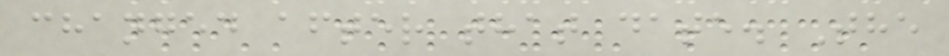changed after that date. The
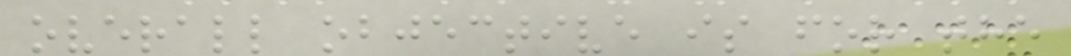overall objective is for the
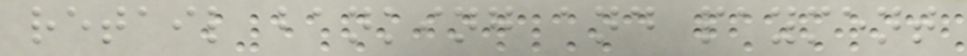retail banking and payment
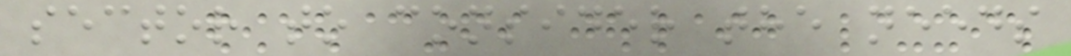sector to consider the needs
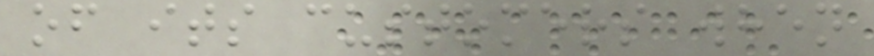of its customers when
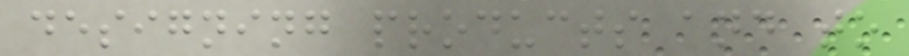designing products and to
